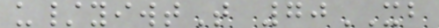u/yiwtT 70XB
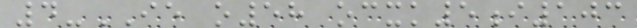4-IE o58 ocxk5i103
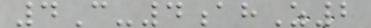4C-4ahZ2
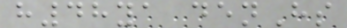h48ya denHs
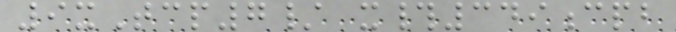9xTcp7/ x#349cpb
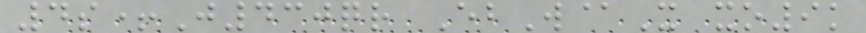4s+J430qr EbW@X xo9k
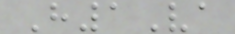H1Va
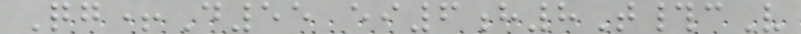Qg+D55 ei6h8T#cV
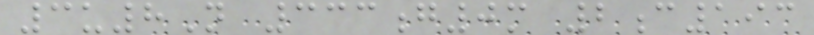3u8N 333g0m 2c193
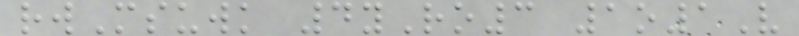rwMsuwk 4yRo3 1o1V
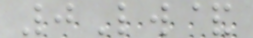0Lw&
